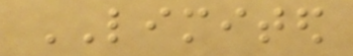LIMITED
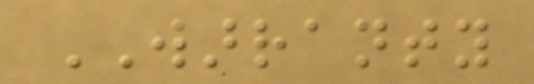WARRANTY
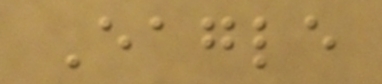Eagle
